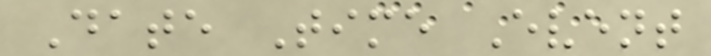Date Time Event
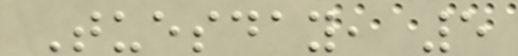Tuesday, 5
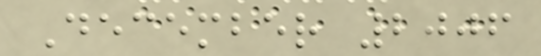December 2006
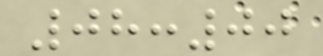08:00
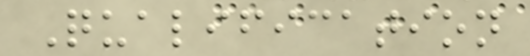Qualification
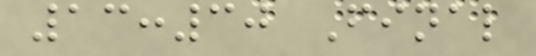13:30 Final
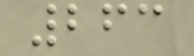263
